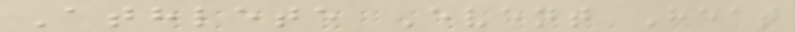Athlete Event Heat
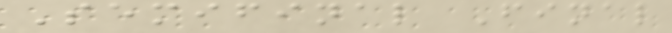Semifinal Final
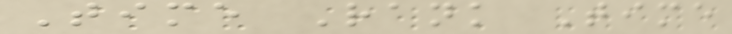Time Rank Time
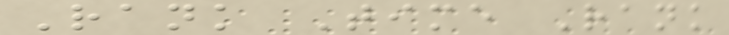Rank Time Rank
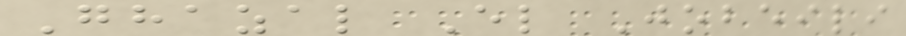Ghazal El Jobeili
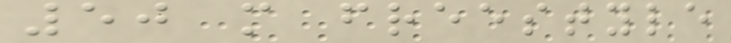50 m freestyle
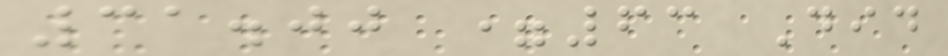31.00 =63 Did
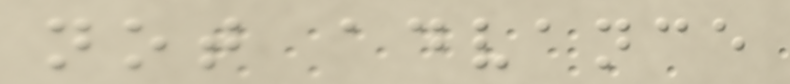not advance
